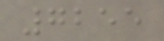7255
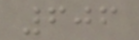606
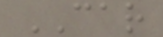CAR
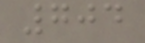704
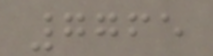7765
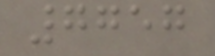7757
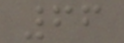66
